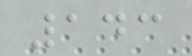143
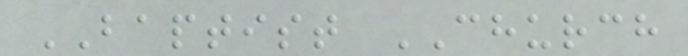BAPTIST CHURCH
